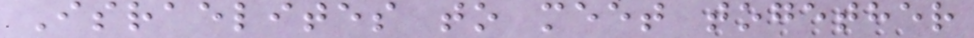Israelites to meet together
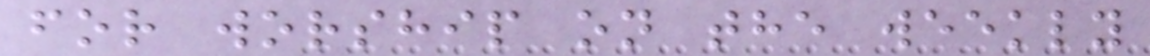for worship on the weekly
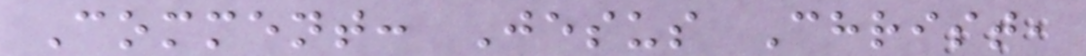Comment: Jesus Christ,
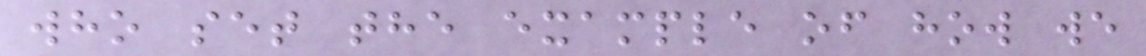who set the example of how we
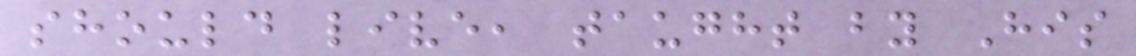should live, taught by His
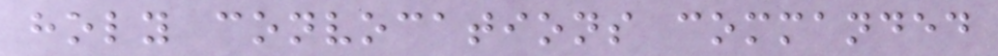holy convocations commanded
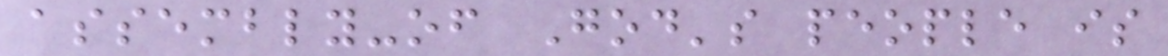assembly-of God's people is
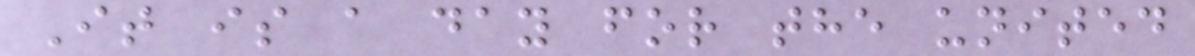It is a day for the united
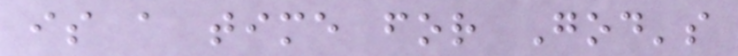is a time for God's
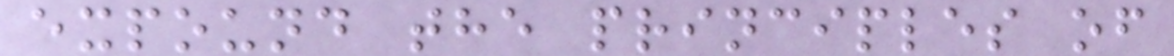expound the principles of
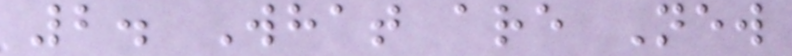2. What are New
